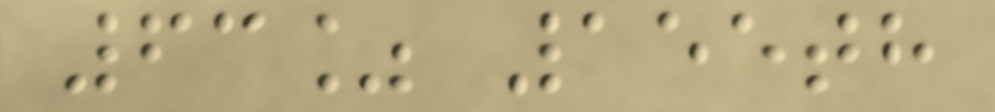63% 155th
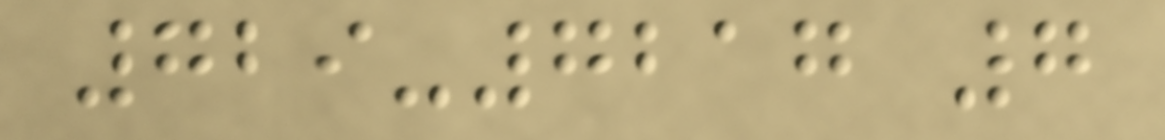729-7217 7
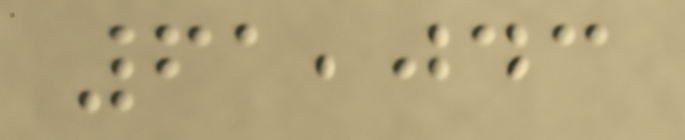61,043
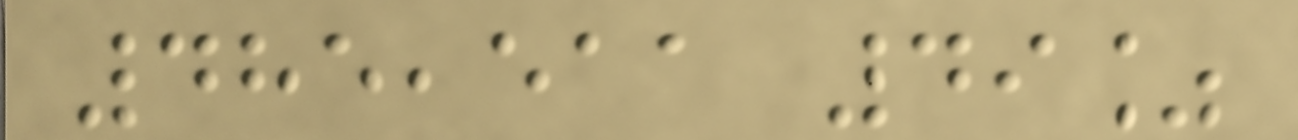485,511 49%
